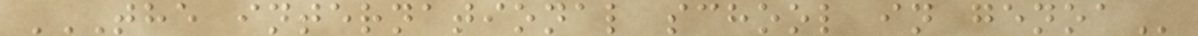THE INTERNATIONAL SCHOOL IN GENOA
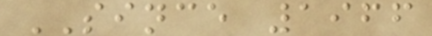SINCE 1966
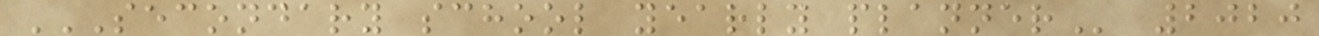SECONDARY SCHOOL YEARLY PLANNER 2020
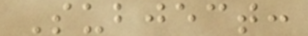Subject:
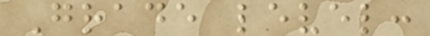Grade level:
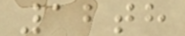12th
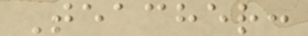Teacher:
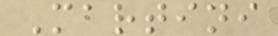Martini
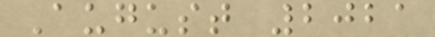August 2021
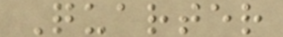Quarter
